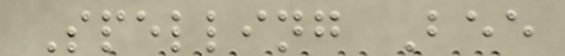Spelling Bee
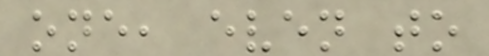one, even to
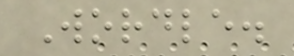Wordle.
